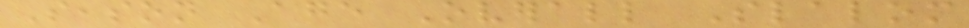Season Age Overall Slalom
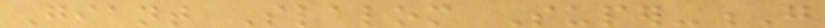Giant Slalom Super-G
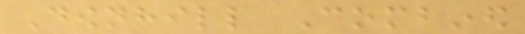Downhill Combined
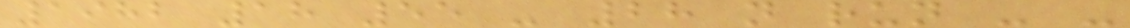1982 18 55 - 28 not run - -
